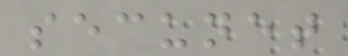secunet
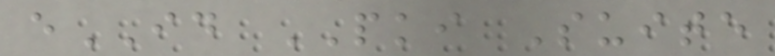eID PKI Suite
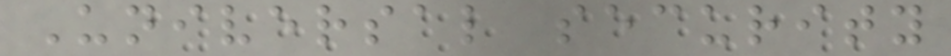Universal security
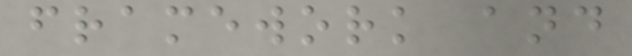framework and
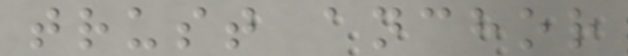trust anchor
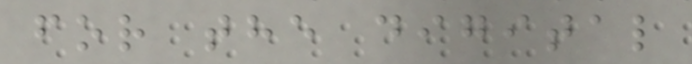for the digital
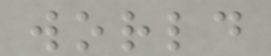world
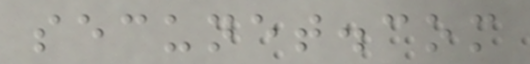secunet.com
